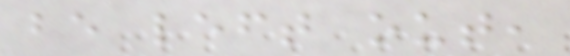be left out,
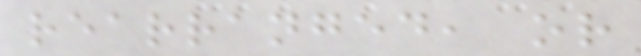rearranged, or
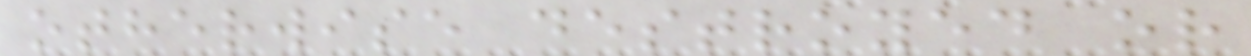otherwise destroyed or
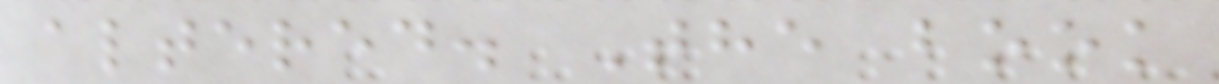altered. The book
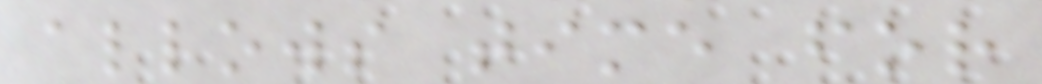allows time for
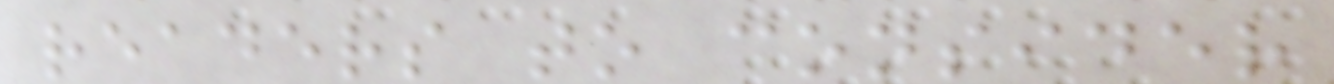readers to consider
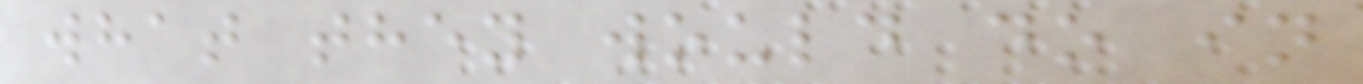what they would do in
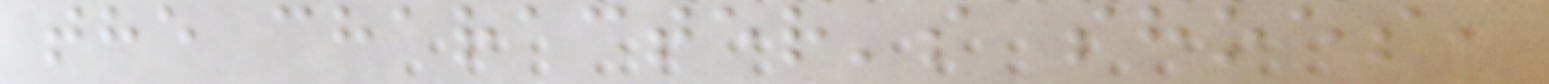the character's shoes,
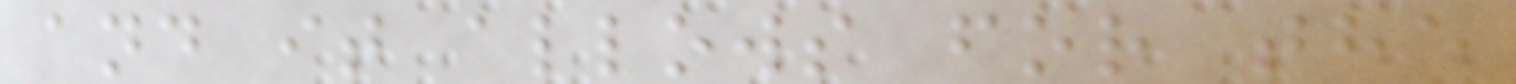and it allows for the
